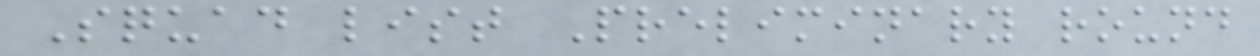Squad list Preliminary round
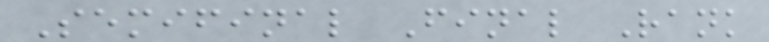Semifinal Final Rank
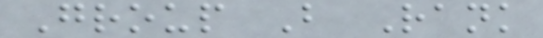Group B Rank
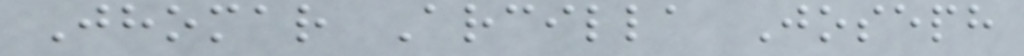Jhomar Arcilla Joseph
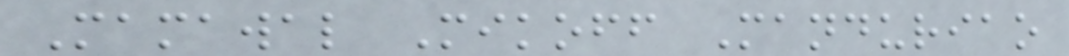Mamawal Mikoff Manduriao
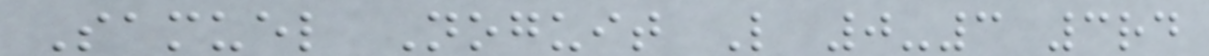Samuel Noguit L 0-3 3rd
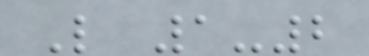L 1-2
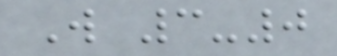W 3-0
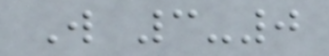W 3-0
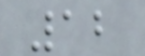12
